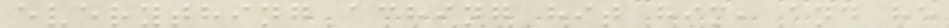everything aching hit him, and he
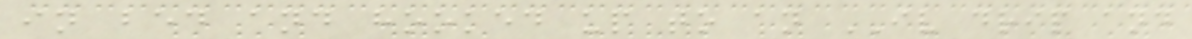in bed and hooked up to an IV drip and
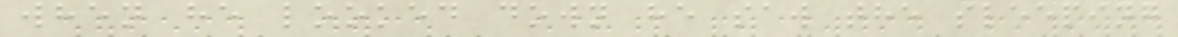when he looked down he saw the sleeping
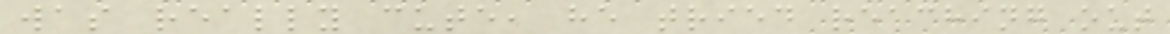was really cute, he tried reaching out
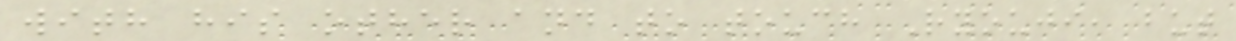with his other and to touch Ryouji, but
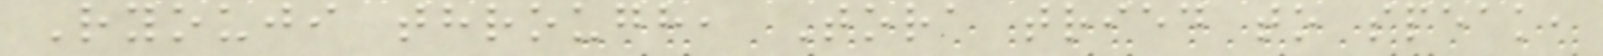Ryouji through, Tora tried to speak,
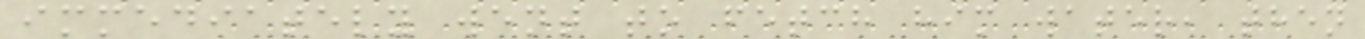immediately went to fetch him water, then
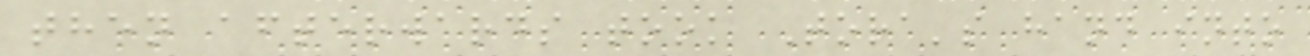then afterwards took Tora's hand into
